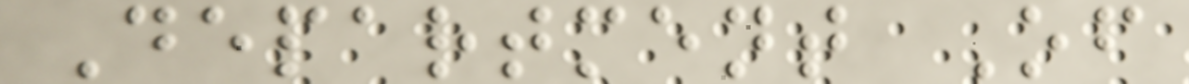Department Of
